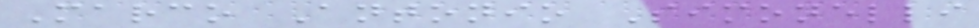Marco Antonio Simonelli
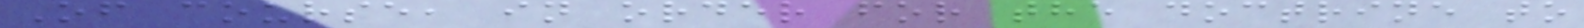Of course, in order for the doctrine to
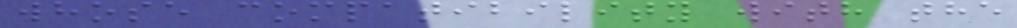whose compatibility with the
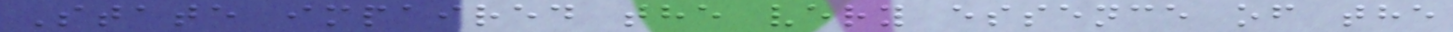State impaired the very essence of the
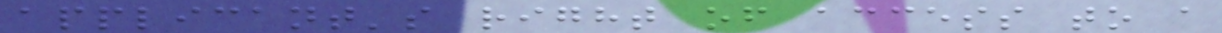applicant's right of access to a
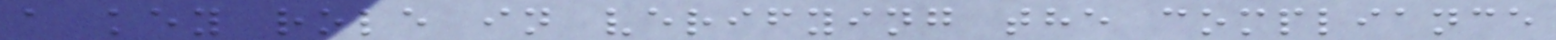a key role in verifying the compliance
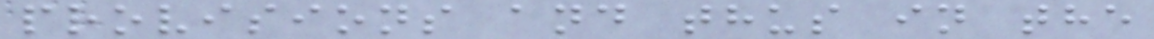provisions and thus in the
